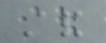stand
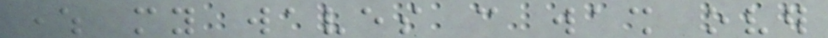where my waves can wash over
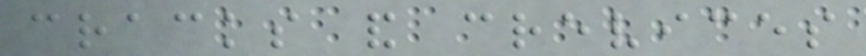cracks and crevices
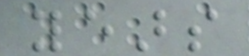years
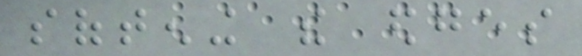softening the edges
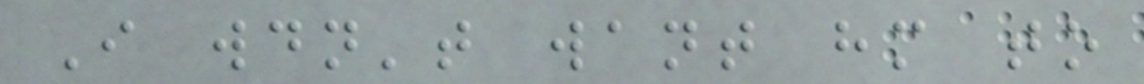I wouldn't want him to
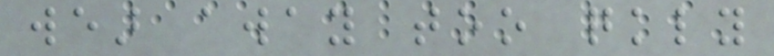wear away too quickly
